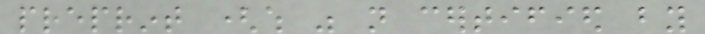preprint (which was not certified by
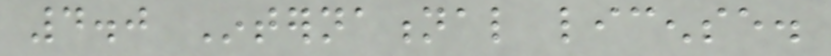4.0 International license.
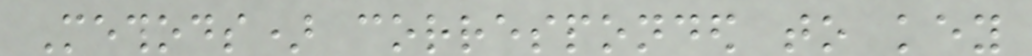Methods) corresponded to key
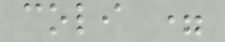coli =
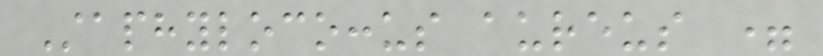Staphylococcus aureus =
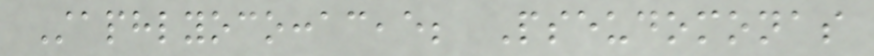Staphlyococcaceae; Pseudomonas
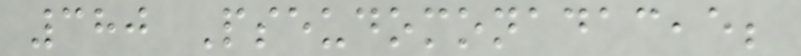380 Pseudomonadaceae;
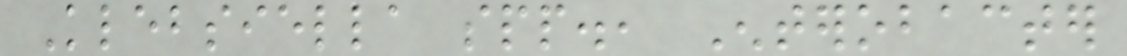Klebsiella spp., Enterobacter
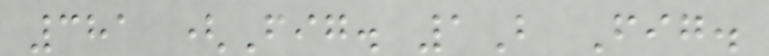381 (Fig. 1B Fig.
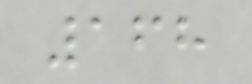168
